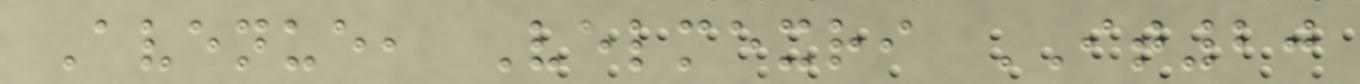Avenue, Velmexri IT20
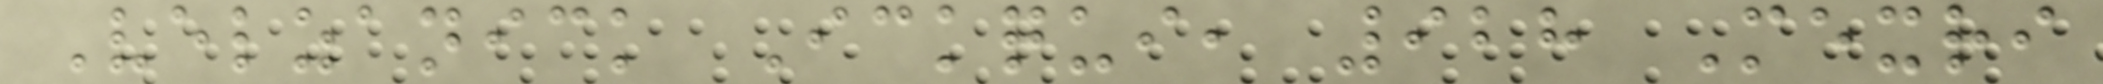Velzanick Ickqui, 928 Mexri
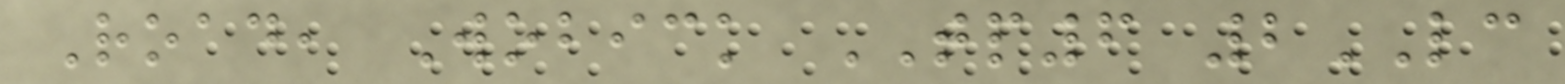Road, Wobick TP6 2LC
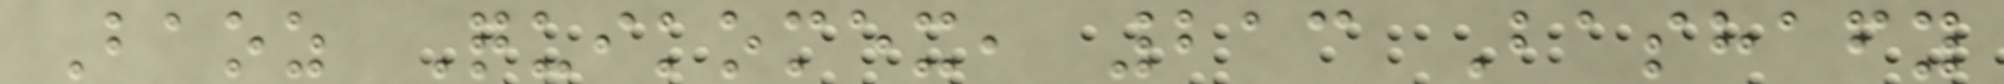Baoz Quikomex, 213 Bashafy
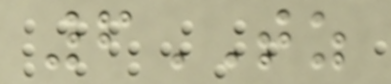6TZ
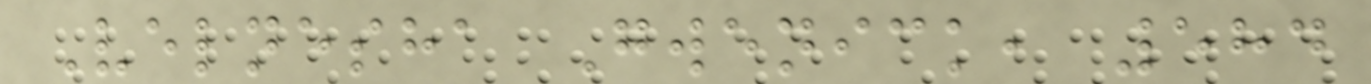Velnesha Gwenick, 584
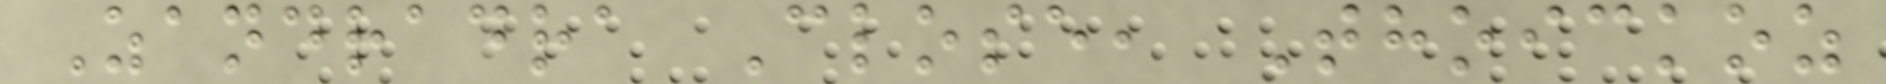Zandradra Close, Thoickoz
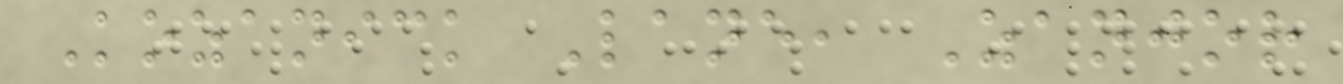Kozanick Lane, Zanjor
